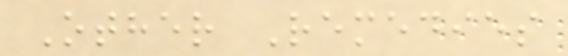Other Remedies
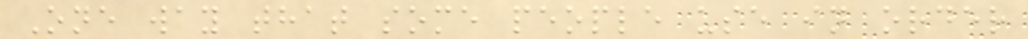One way that some people use in order
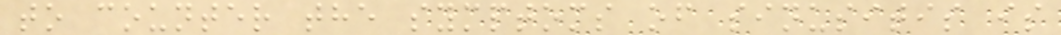to counter the symptoms of sinusitis is
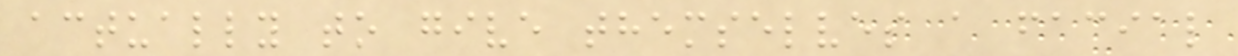actually to give themselves a facial
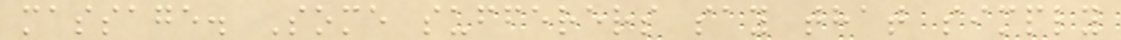massage. Some sufferers say that simply
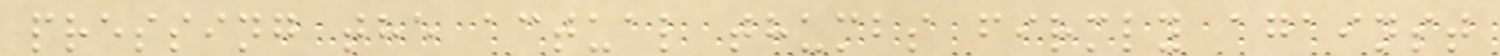pressing the actual thumbs firmly against
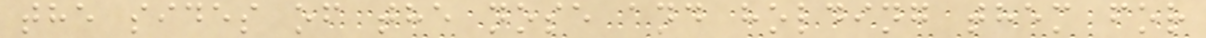the sides of the nose and holding them for
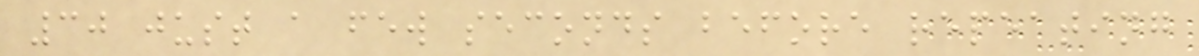30 just a few seconds before repeating
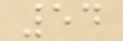54
